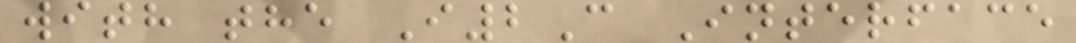with the I2C Interface
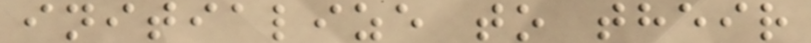initialize to their
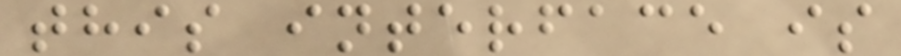this interface is
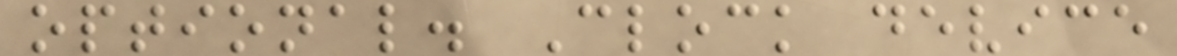optional. Clock device
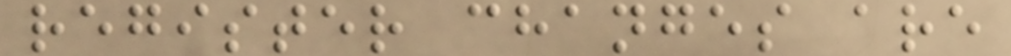register changes are
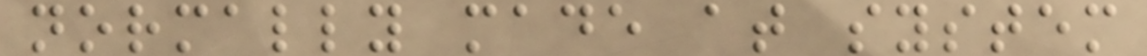normally made at system
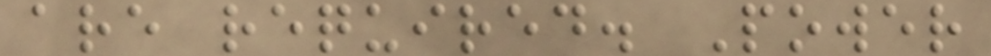are required. Power
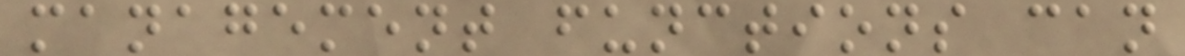management functions can
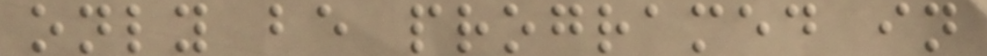only be programed in
